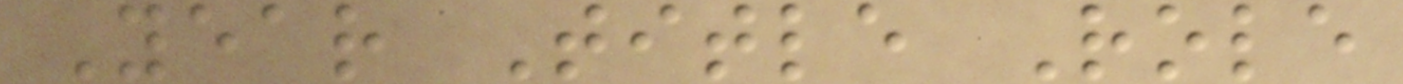Year Title Role
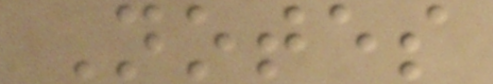Notes
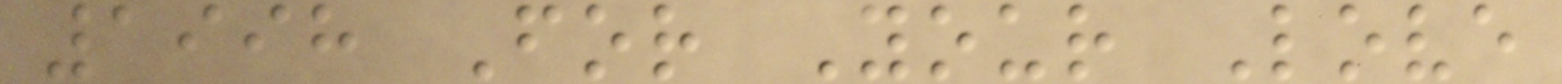1998 For Your Love
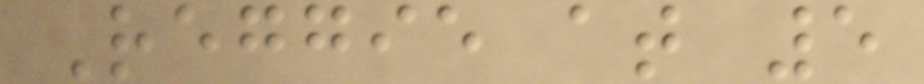Reggie at 5
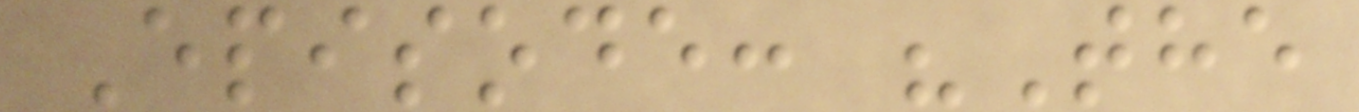Episode: "The
